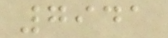7941
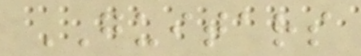GUITARS
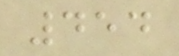454
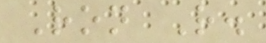Ron R.
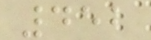452
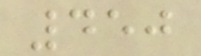450
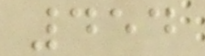454
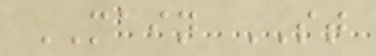MAIN ST
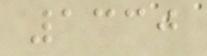1330
